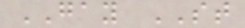GAY ST
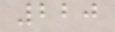220
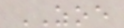ZOE
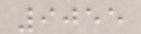9055
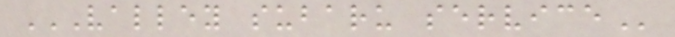VALLEY SUBARU SERVICE
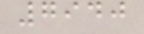7940
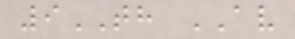9TH AV
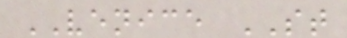VENICE ST
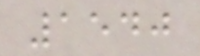1540
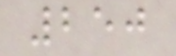250
